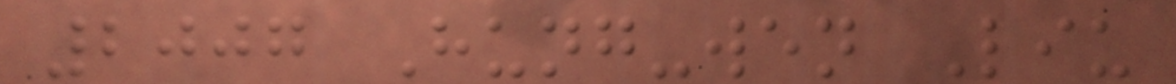2007 Hung-wen Liu
